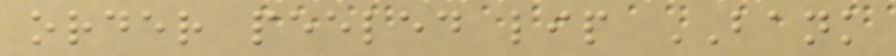order peeled lip BANK
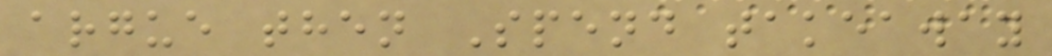argue then Spend takeaway
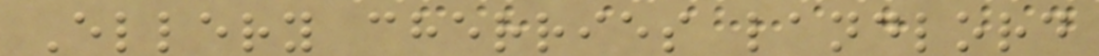Ellery cherries landlord
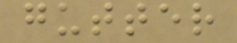gutter
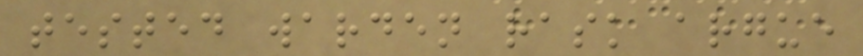tested warden rask argue
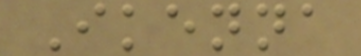Ikenna
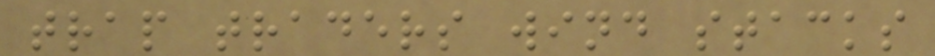trap traders wind stacks
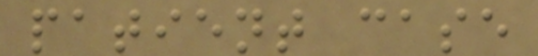patient case
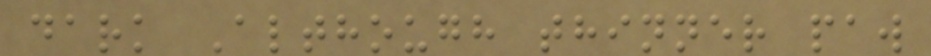dark Although thinner paw
